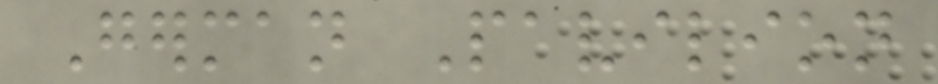German Pavilion
